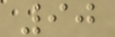90
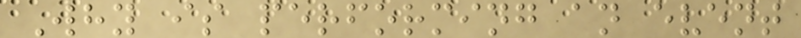Why is performing an event
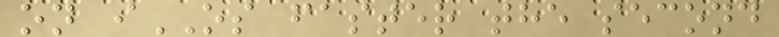on iOS faster the second
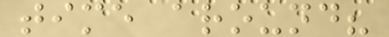time around?
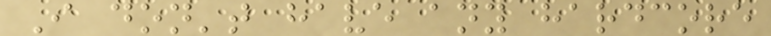I don't have any hardcore
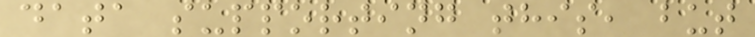data supporting this, but
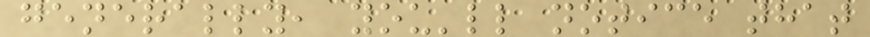generally, you'll notice that
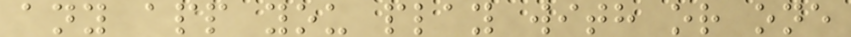any app you play with or one
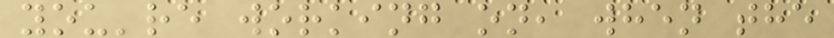you're working on, when the
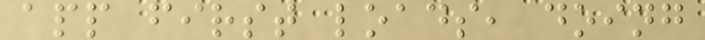app first loads, doing
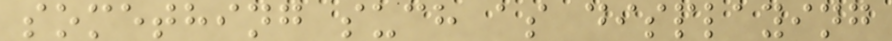something such as displaying
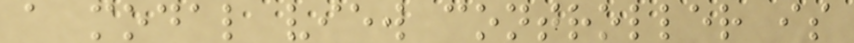a modal view controller is
